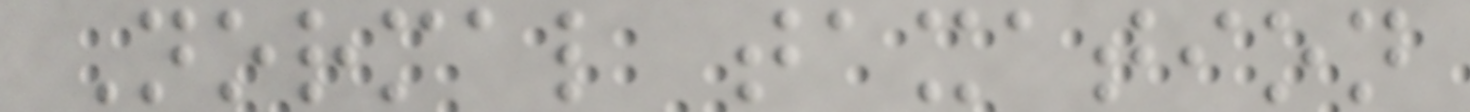Normal taxation
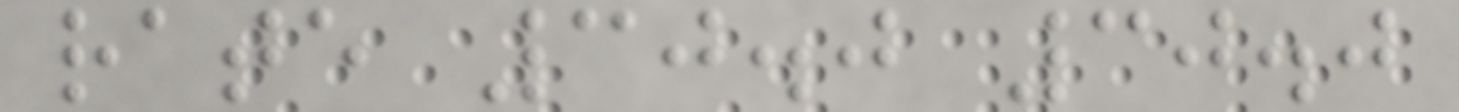rate 30.0 30.0
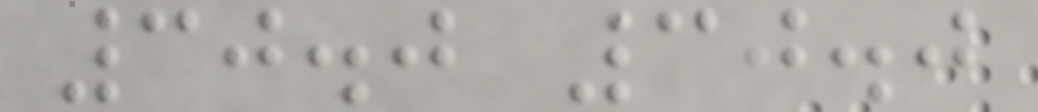30.0 30.0
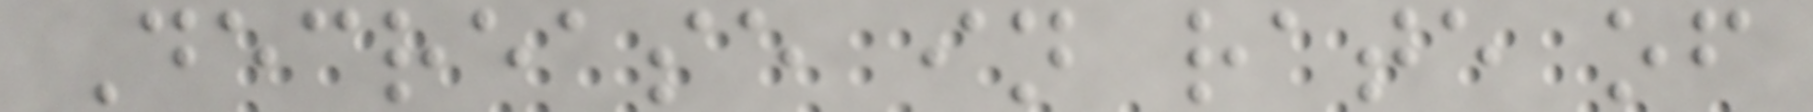Decrease in rate of
